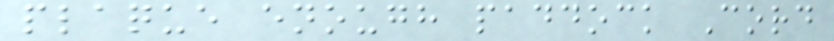plaque enough paddock Cord
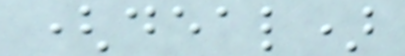(deal)
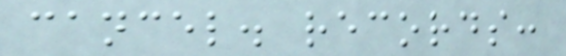cancel. records:
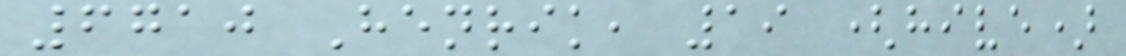6710 Henrik, 19 (hive)
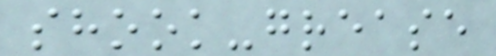shook-grease
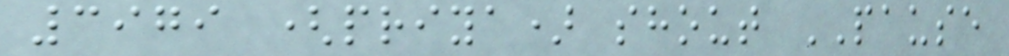3979 (priya) shout PAUSE
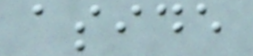aside
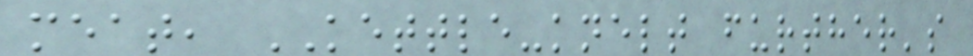meat, KETTLE-knelt further's
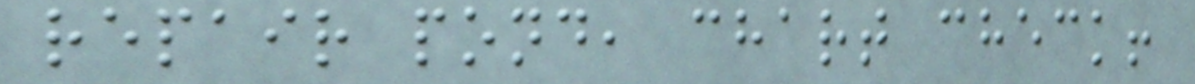repair pond, chart check!
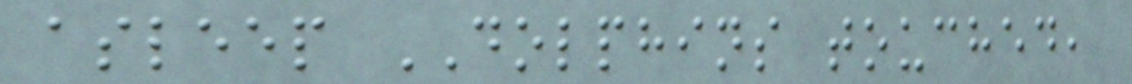asleep DOLPHINS touched,
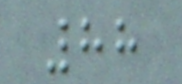88
